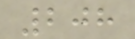208
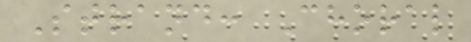Strand: Choral
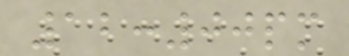12:00pm
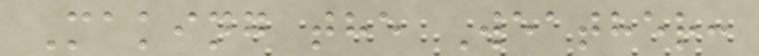Making the Weather:
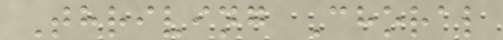Thriving Choral
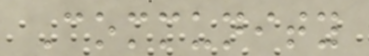Community
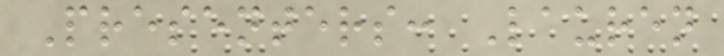Presenters: Lauren
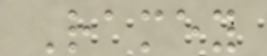Ramey
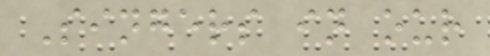Singers in our
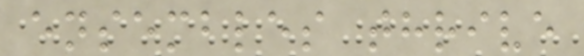ensembles thrive
